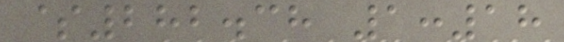$282.38 1:18
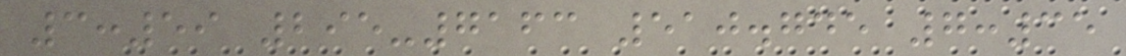3:59 295-7163 510.745 7:35
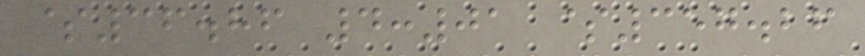$36.86 4:01 $357.26
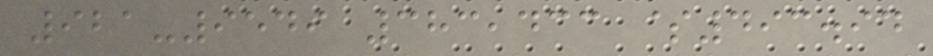921-9549 383,433 $493.94
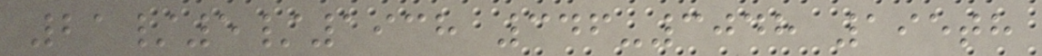21/5/1938 346-3048 195th
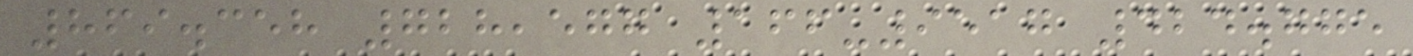869.358 728,577 166-9517 424.775
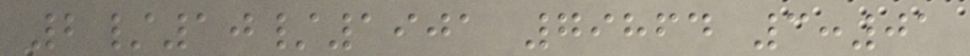2/10/1901 79864 3:01
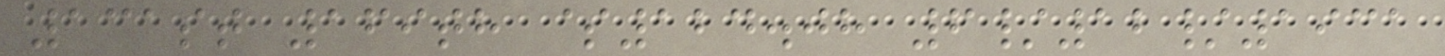131st 169th $124.08 6/12/1931
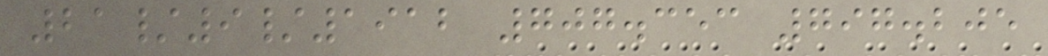21/9/1912 707.353 797.205
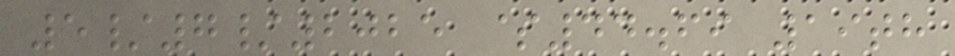5/7/2025 $44.69 19th
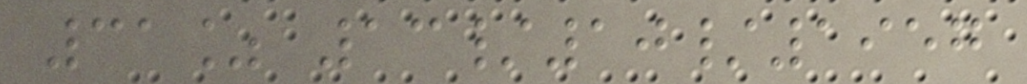31% 13/10/1957
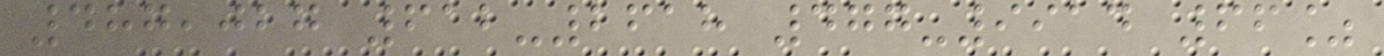487,027 612-2618 477-9914 66%
